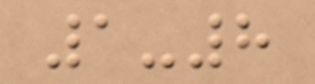1-8
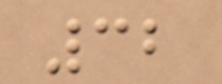32
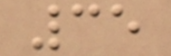35
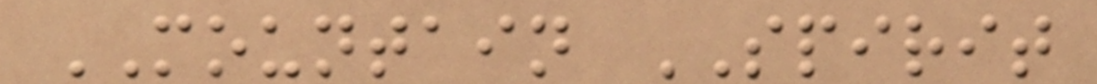MOUNTAIN SPIRIT
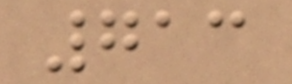713
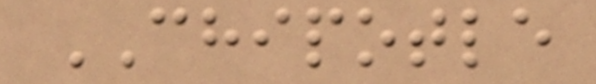CHIPOTLE
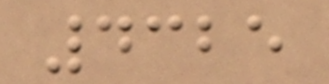4325
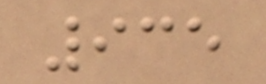935
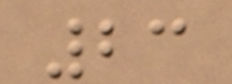23
